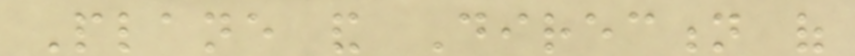Plane and Direction of
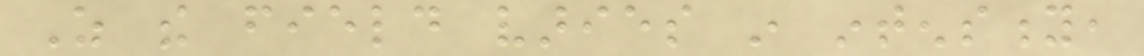As the field varies in intensity,
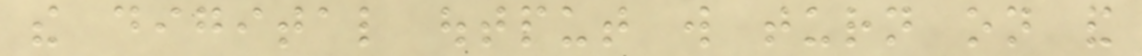the digital output will turn on and
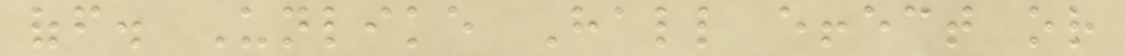off. Unlike Hall effect or
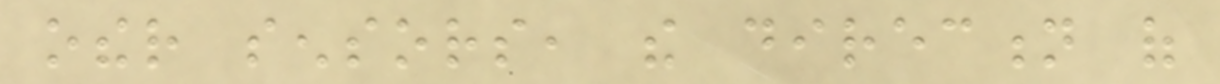other sensors, the direction of
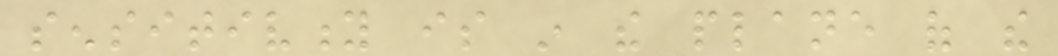sensitivity is in the plane of the
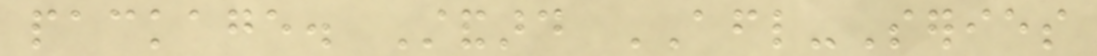package. Standard AFL-Series
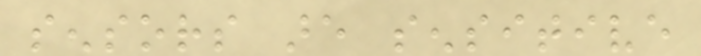sensors are sensitive
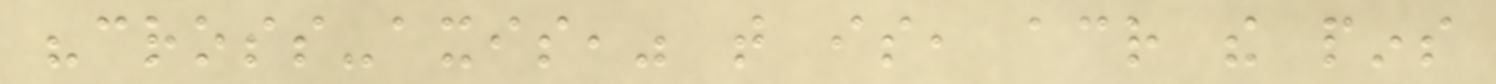"cross-axis," that is, across the pins
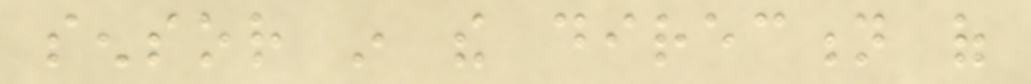sensor in the direction of
